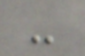-
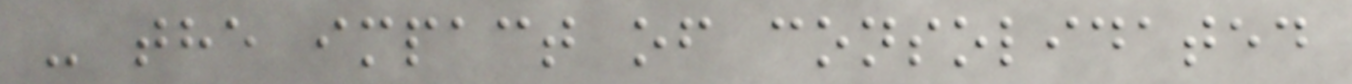- the impact of consolidated
